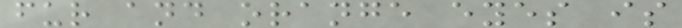fur and orange eyes is
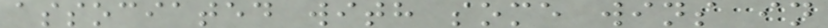associated with some wins in
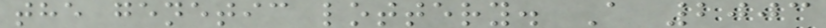the genetic lottery. A 2003
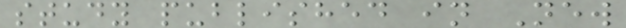study published in New
